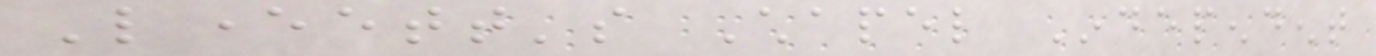Leverett's Chapel Independent
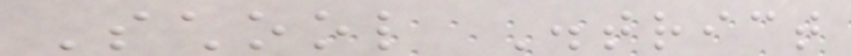School District
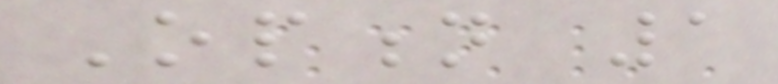Option 1
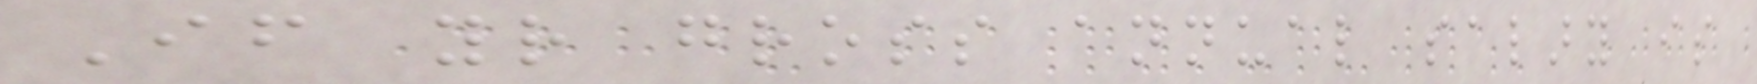If your gross annual salary is
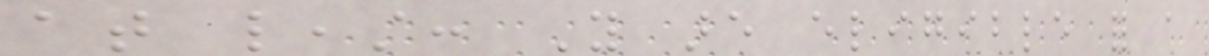at least: You are eligible for a
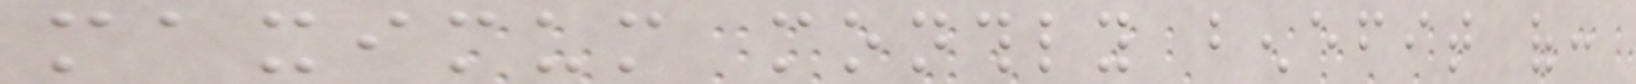maximum monthly benefit of:
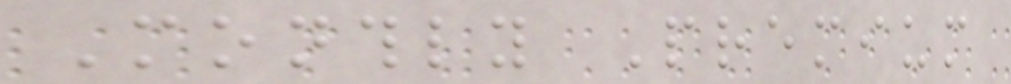Monthly Premium
